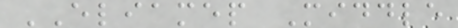ELIAMEP Middle
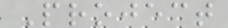Project
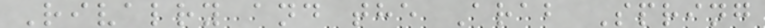Rivalry and the Arab Spring
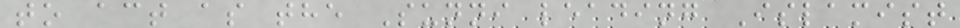to act as the Sunni leading Islamist
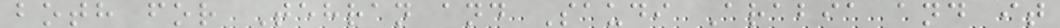both for Tehran and Saudi Arabia and it
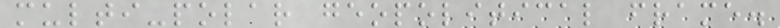multi-polar geopolitical frame.
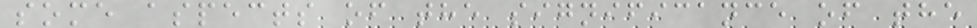some aspects of the significance of the
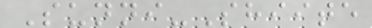Sunni-Shiite
